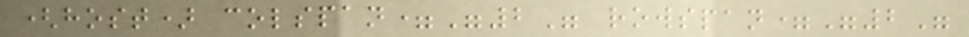(host) colspan="2" rowspan="2"
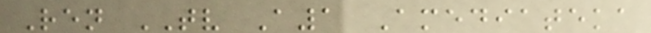Ren TV A1 Amediateka
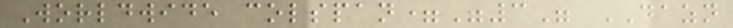Worldwide colspan="3" DAZN
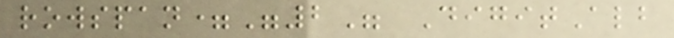rowspan="2" DigitAlb
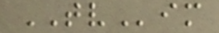TVim
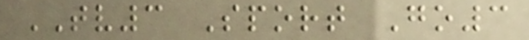TV3 Sport Go3
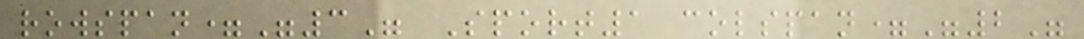rowspan="3" Sport1 colspan="2"
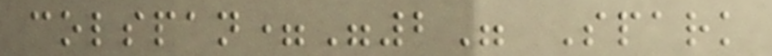colspan="2" Spark
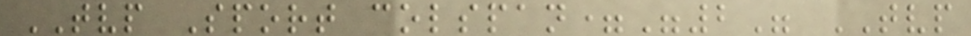TVP Sport colspan="2" TVP
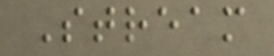Stream
